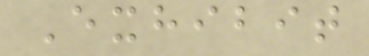Exhibit
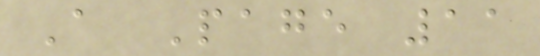A Page 11
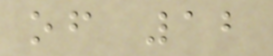of 12
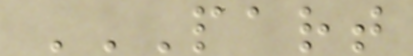PART
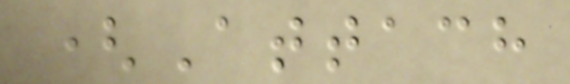(Attach
